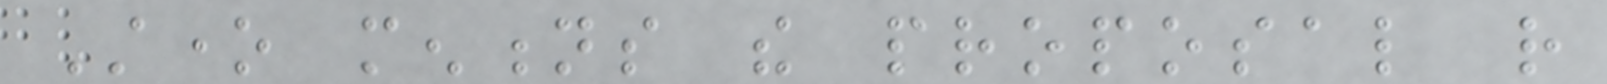Stone mentions the proposal rather
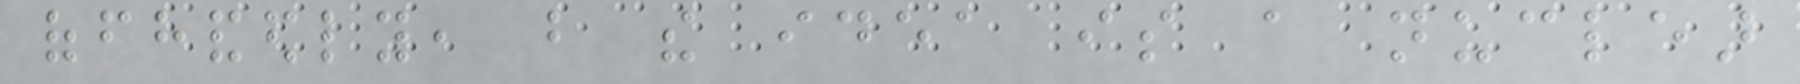offhandedly, but the idea is a nuclear
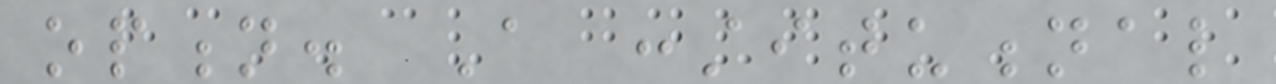option. A constitutional
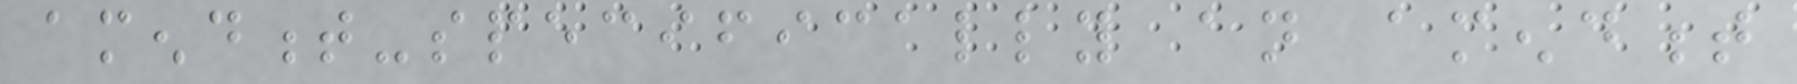amendment-specifically an amendment
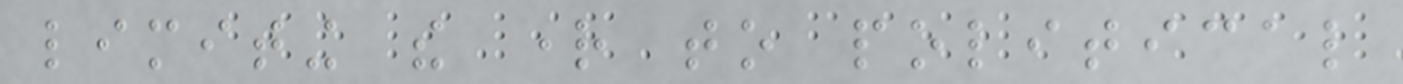limiting the right to political
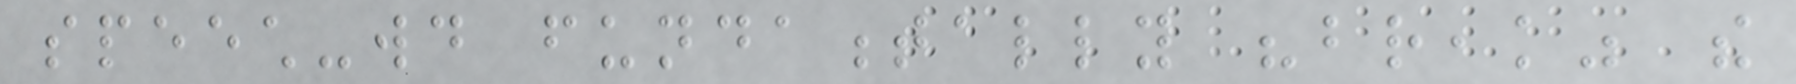speech-would fundamentally "break" the
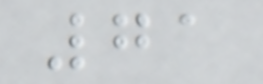71
